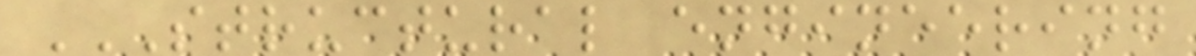STRUCTURAL ENGINEERING
